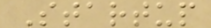Startup
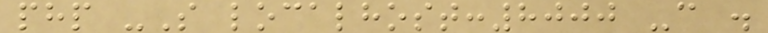php -S localhost:8000 -c .
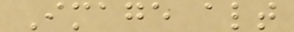Image alt
